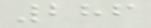286
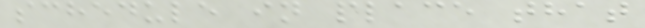schedule in place that
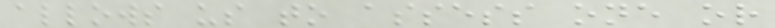allows us to assess one or
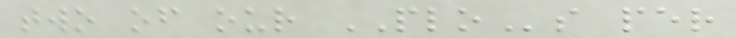two of our PLOs per
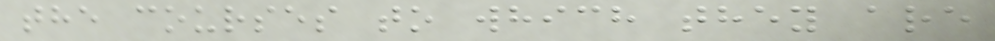the courses to which they are
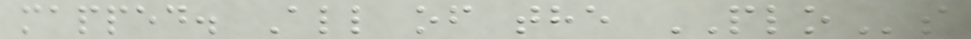mapped. All of the PLOs
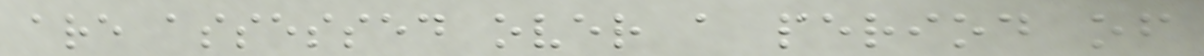are assessed over a period of
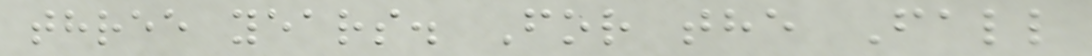three years. For the Fall
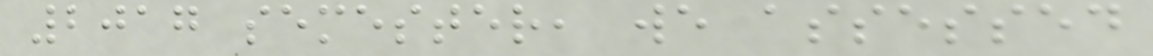2017 semester, we assessed
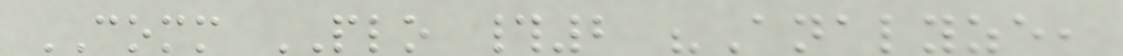COMM PLO #2 "Analyze,
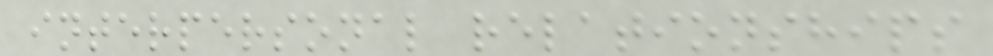interpersonal relationships
